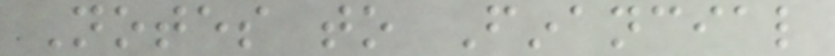Notes to Financial
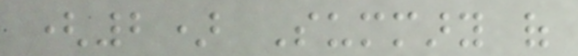(2) Summary of
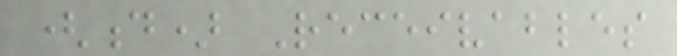(d) Receivables
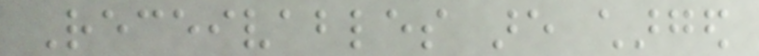Receivables are charged
